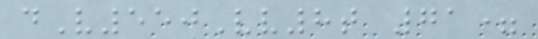dV550Vv8t 71=
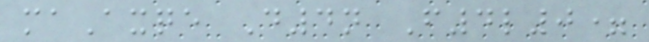maAxqe D4n F4l0=
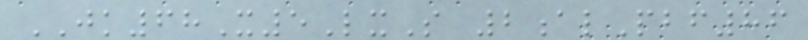JK68X5LxS 2alPbf86
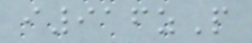i916zP
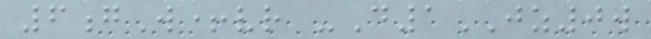6gW+vr -D1JZ0w
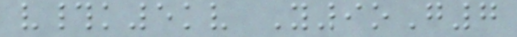v#k5kv Y9oG7
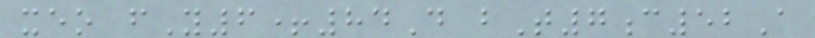xeo fY6+84D bT7c52A
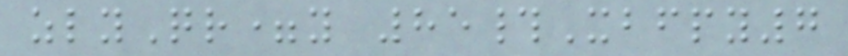zlyQr=y 85#Xbfpy7
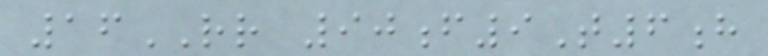16RR 90f9T6h
